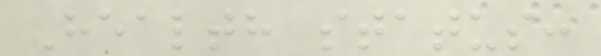Health status:
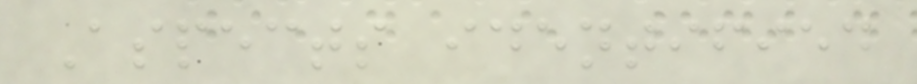Aspects identified
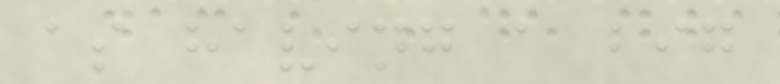as having a big
